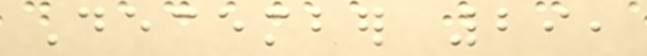December 29,
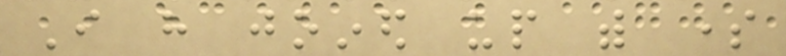I have joined up with some
